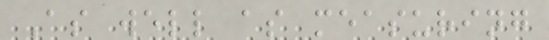As well as measuring
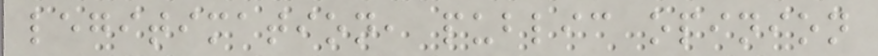legitimation, public opinion
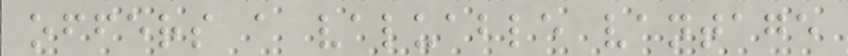offers a valuable vantage
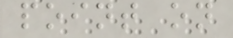point on
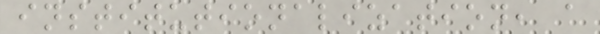institutionalization, a
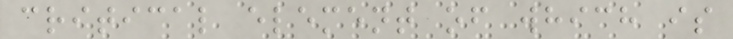critical element of which is
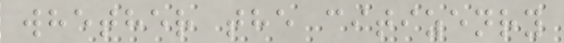whether the citizenry
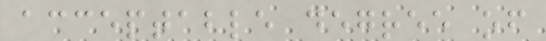acceptable degree of
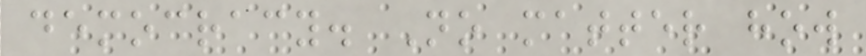democracy. No matter how
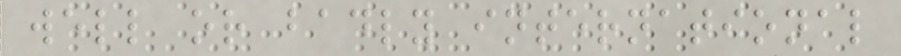well or badly international
